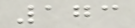173
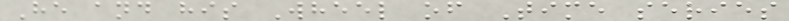He and his Wheel of Time series
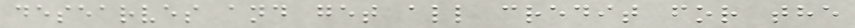desearves and get all credit for the
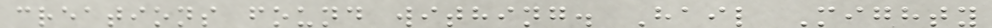creations found withing. Hail Mighty
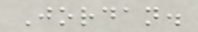Jordan.
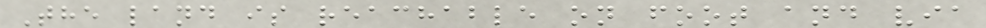The land is reachable on foot and via
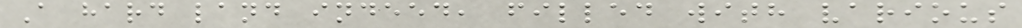A hard land indeed, filled with various
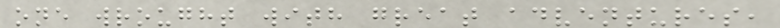one wrought with great adventures,
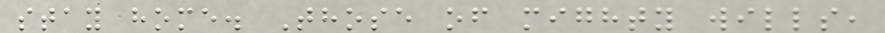stay home. Those of mighty wills,
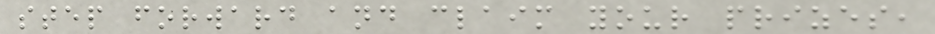step forward and claim your prizes,
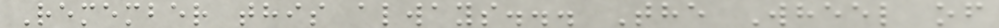Remember this always... The Wheel of
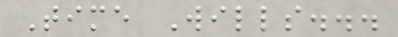Time Wills...
